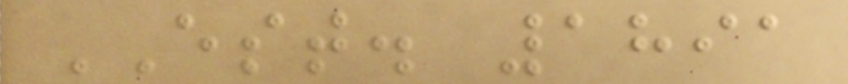EST. 1891
